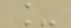_
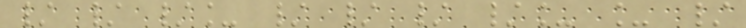/ / /_ / / / /_ _ /
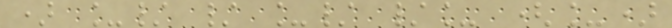) _/ / _/ /_ (_)
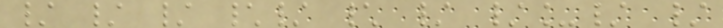/ / / \/ \ / /_/ /
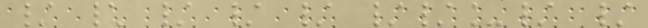/ \ / / / //_/ /
